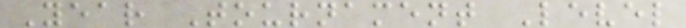Year Tournament Level
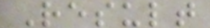Result
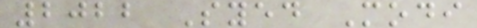2022 Syed Modi
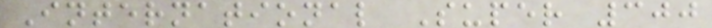International Super 300
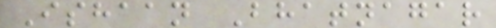Ishaan Bhatnagar
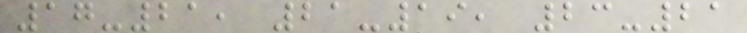17-21, 21-19, 23-21
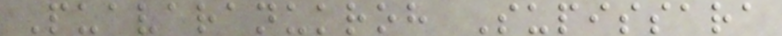Puavaranukroh Supissara
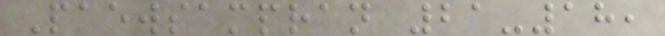Paewsampran 21-18,
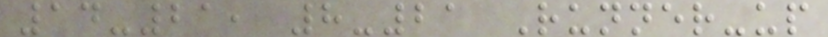14-21, 8-21 Runner-up
